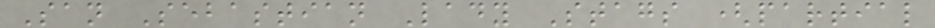San Sebastian Lady Stags (partial
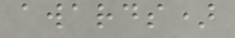awards)
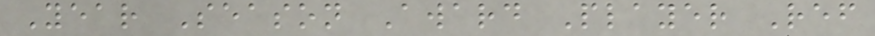Year Season Award Player Ref
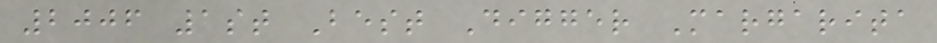2006 1st Best Digger Margarita
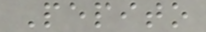Pepito
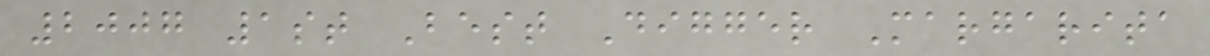2007 1st Best Digger Margarita
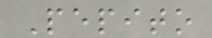Pepito
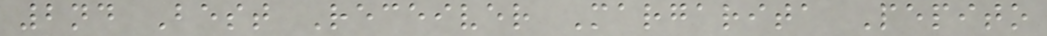2nd Best Receiver Margarita Pepito
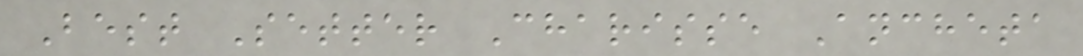Best Setter Charisse Ancheta
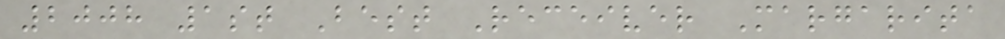2008 1st Best Receiver Margarita
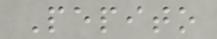Pepito
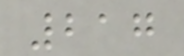217
